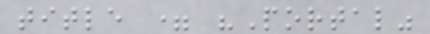title = "Portal"
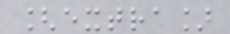[extra]
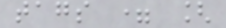tags = [
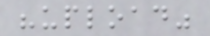"upload"
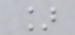]
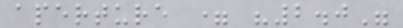aperture = "2.0"
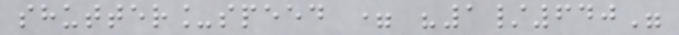shutter_speed = "1/640"
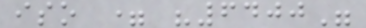iso = "6400"
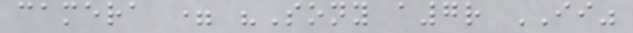camera = "Sony a7r II"
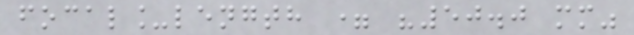focal_length = "50.0 mm"
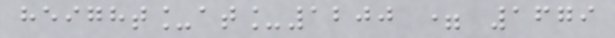height_at_1200 = 1679
